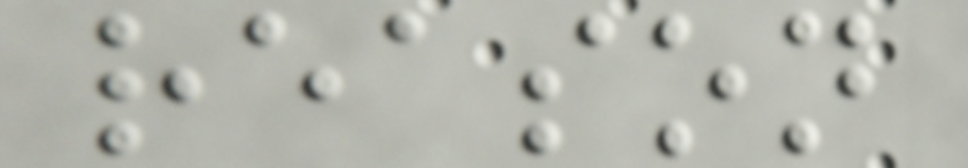reason
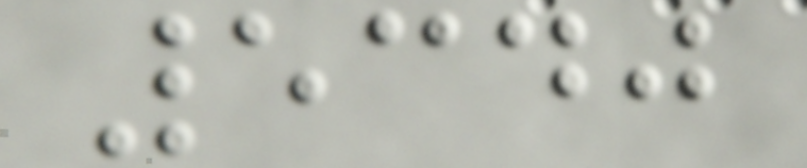5340
